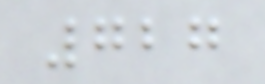727
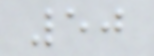50
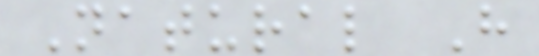Natural H
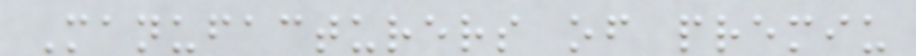Manufacturers of premiu
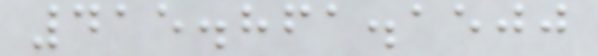415.861.1500
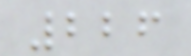226
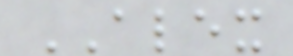ALEX
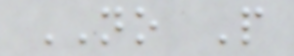NO P
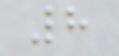8
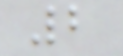2
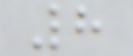8
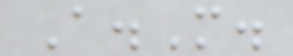A.M.
